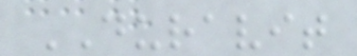DURAVIT
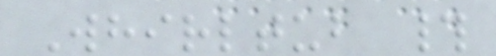Whirltub #
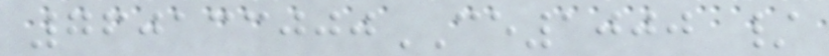760133000CE1000 /
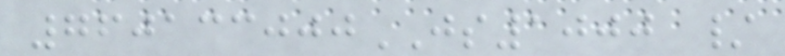760133000JS1000 /
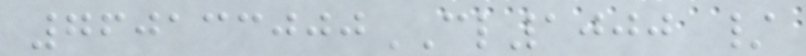760133000CL1000 /
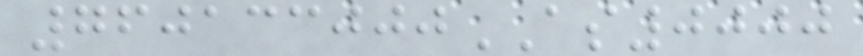760133000AS0000
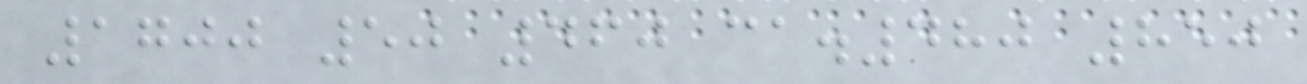1700 50 460 ca.480 850
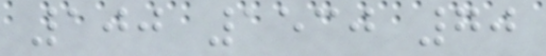100 1530 70
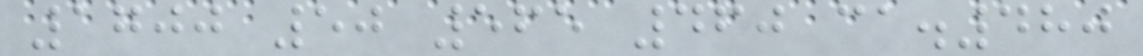1700 50 565 460 ca.480
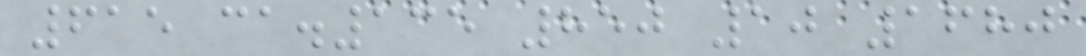615 ca.135 850 10 1680
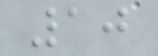10
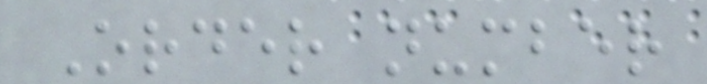Order number
